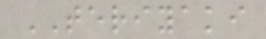TERIYAKI
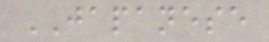JAPANESE
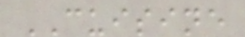CUISINE
